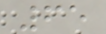65
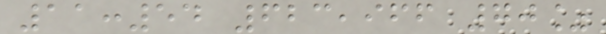11:54 623,966 70%
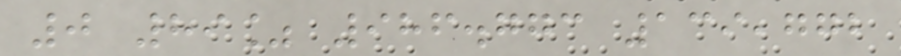0 89% 986.773 139,772
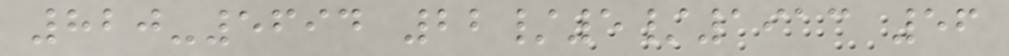820-5694 22/5/1913 56
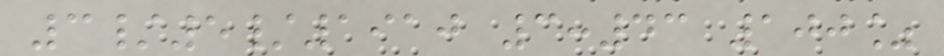3/5/1910 3:43 100%
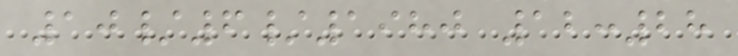10/6/1980 12:28
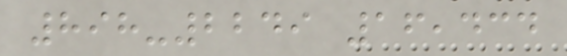898-2249 16,434
